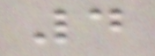4
